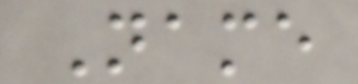Name
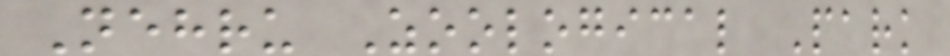Nehru Zoological Park
